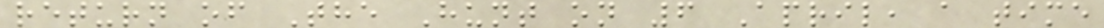return of The Hunt on 6 April, a time
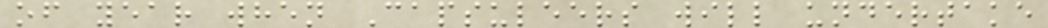of year when Capsuleers will undertake
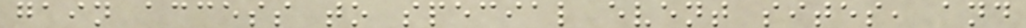gain access to special event sites, and
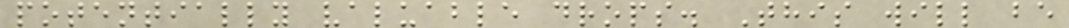potentially valuable drops. This will be
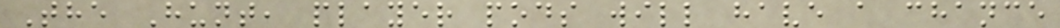The Hunt, player pods will have a chance
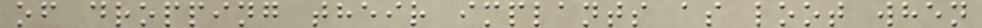of dropping their implants as loot when
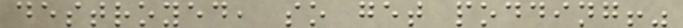destroyed, so get podding!"
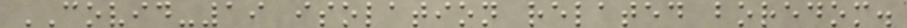COVID-19 isolation related boredom.
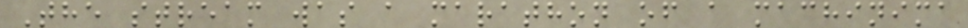The stream was a marathon of a machinima
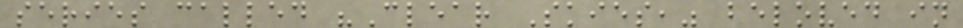series called "Clear Skies," beloved in
